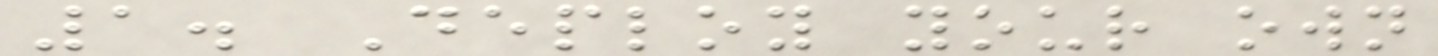1. Deploy your own
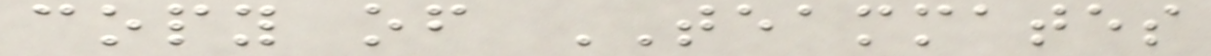copy of TEAMMATES
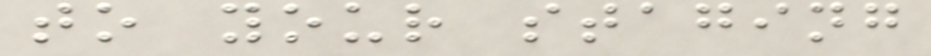to your staging
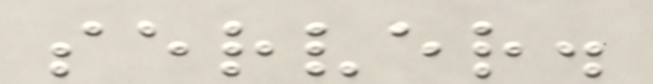server.
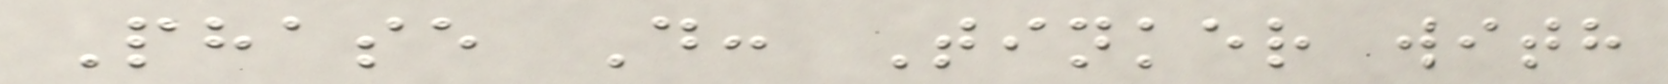Phase D: Tinker with
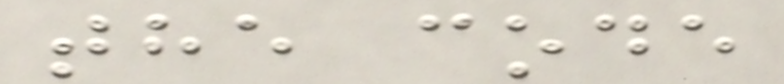the code
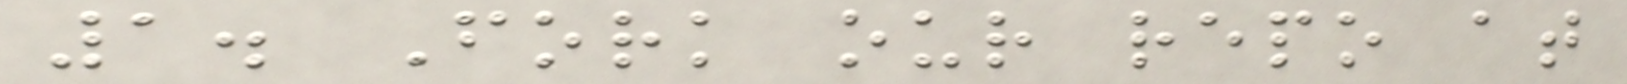1. Fork our repo at
